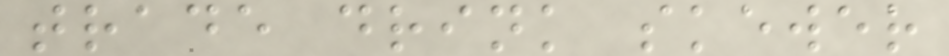trade drink skewer
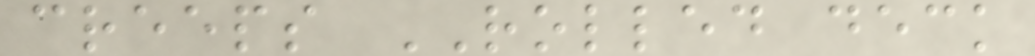creeps ROLLED deck
